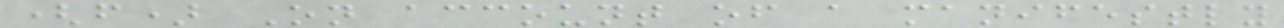(f) On account of a manifestly
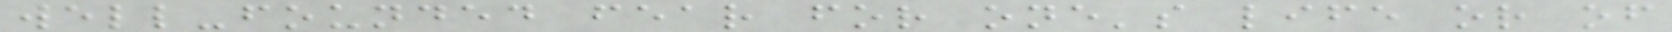well-founded fear for one's life or of
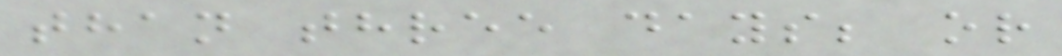than three days; or
